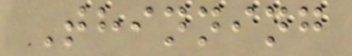Thinning
